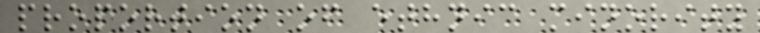proportion of ethnic minority
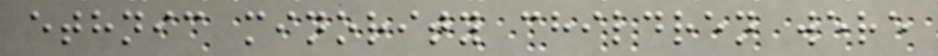ethnic minority children were
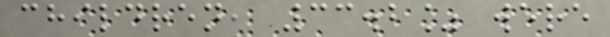children, 33.2% were
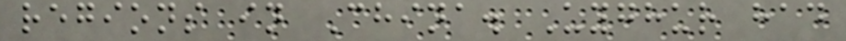regions in China. Uyghur had
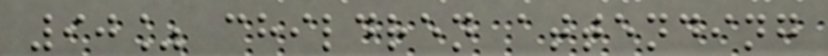90% children attending
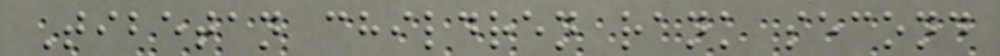Tibetan children rank second
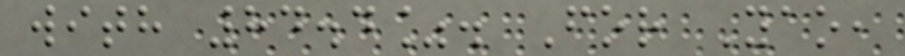with 84.4%. For Yao,
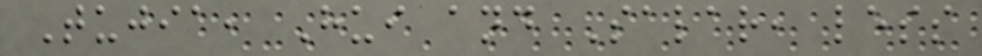Tujia, Hui and Salar, less
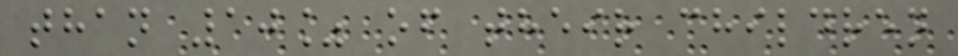than 10% of their children
